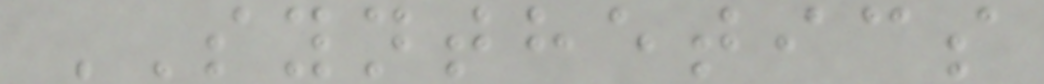SYNTHETICS
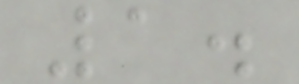1.
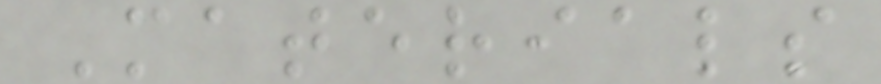Materials
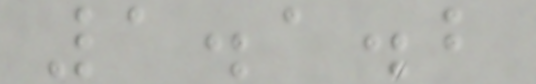1.1.2
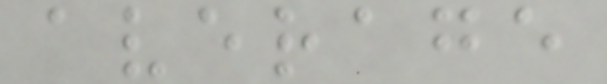average
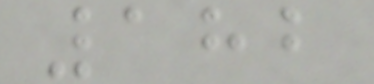182
